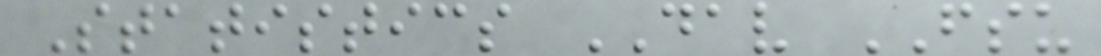Statistics DAV FSU
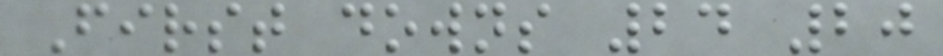First downs 24 20
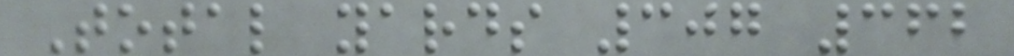Total yards 307 362
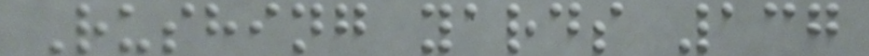Rushing yards 137
